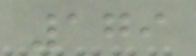179
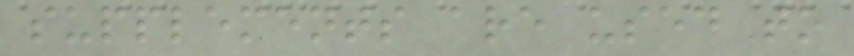supplements are used to
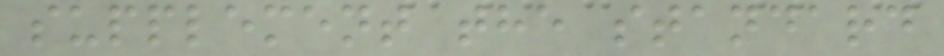supplement the standard
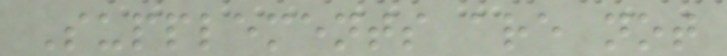Supplements are not
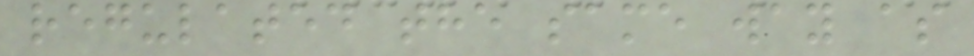regulated the same way as
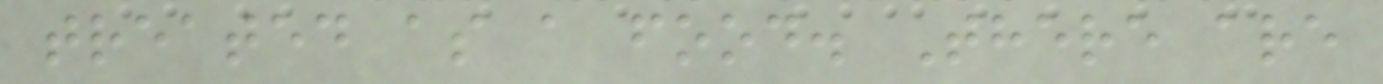treated as a food. There are
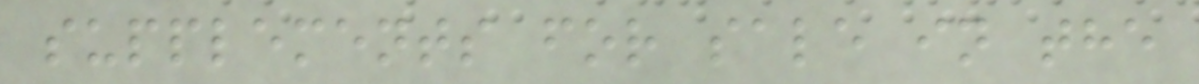supplements for sale in the
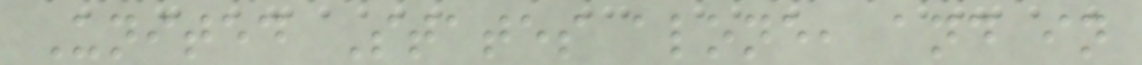United States alone, and in
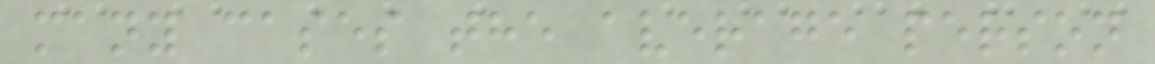many cases the average person
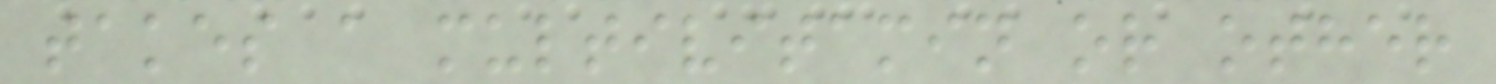takes a multivitamin or other
